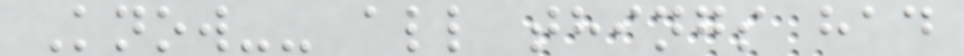Know-- all things had
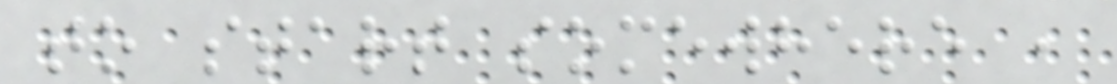to start somewhere ,
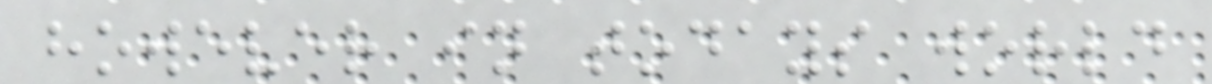however in todays world
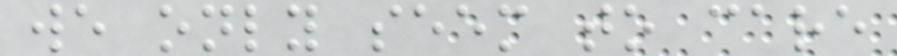we only seem to care
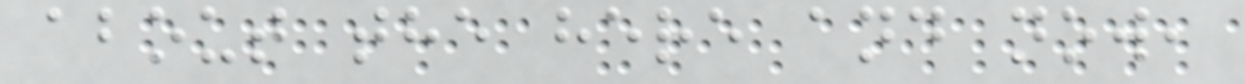about the here and now,
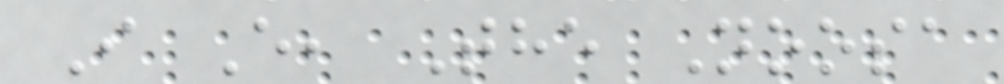I E, The Noosa
